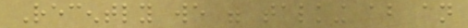Recently we were talking about an
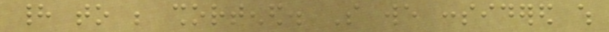had to be shortened. So we considered which
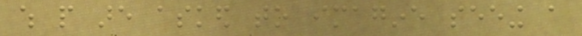which people are asked to imagine seeing a
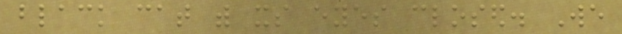black cat with its eyes closed. We
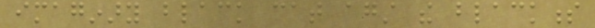imaginary black cat against the blackness
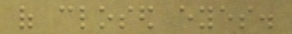of closed eyes.
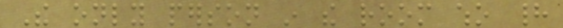The only person in the room who had
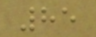85
